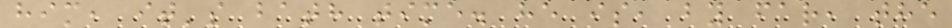him, it's bath time. he is, by far, the
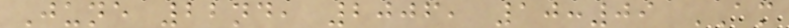June 22nd, 2006, 10:09 AM
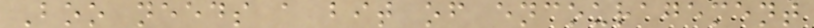Boo needs a bit of encouragement
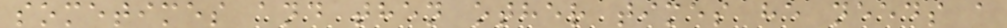sometimes and then other times he needs a
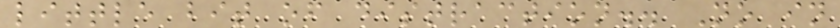little bit of distraction.. No in
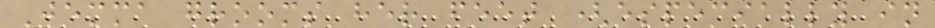Jemma grooms her feet (especially in
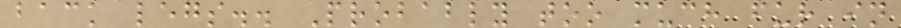back legs.. Probably too much fur in
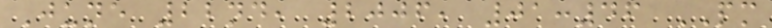June 22nd, 2006, 01:46 PM
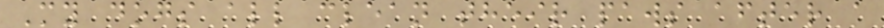My dogs all clean their paws after a
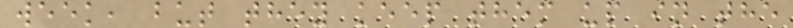week, but they keep them up in the
